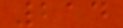214
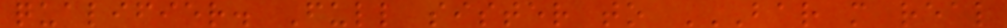qualifier. Full sister to BAR M REAL
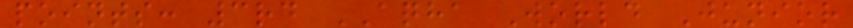points: 3rd AQHA World Junior
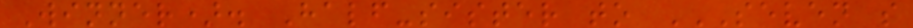Winner). Half-sister to SEVEN S
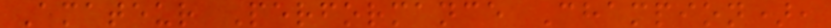Amateur Performance Champion),
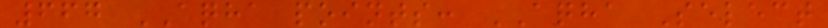667 AQHA points: AQHA Select
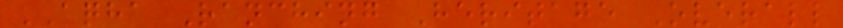AQHA Ranching Heritage Overall
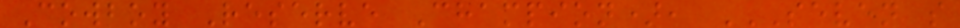Cowboy Reserve Champion), SEVEN S
